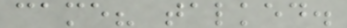came? talked.
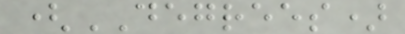(DEGREES)
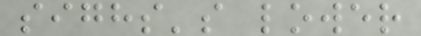sighs's lower
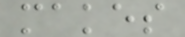makes
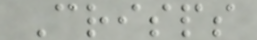Crisps
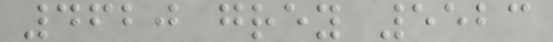4620 grey 5523
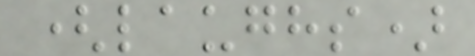(laughs)
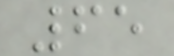65
